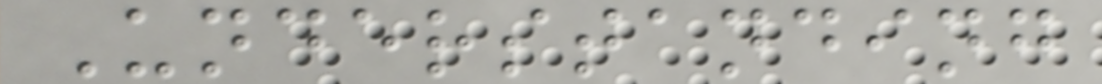Understanding
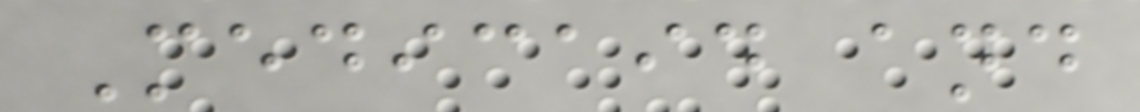Medicaid and
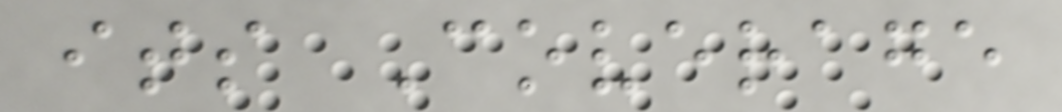its Coverage
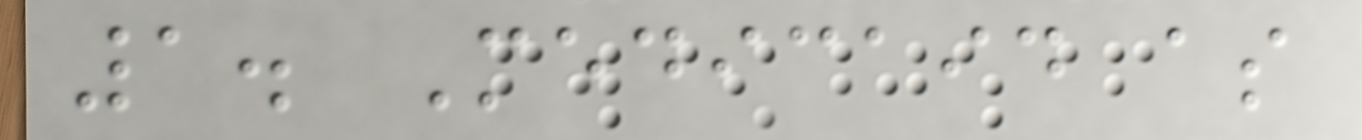1. Medicaid as
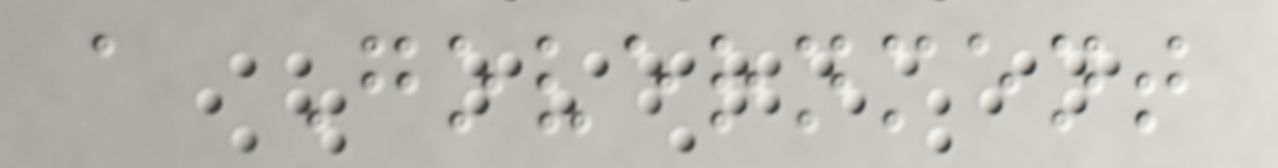a Government
